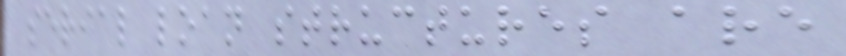serial loan structures are
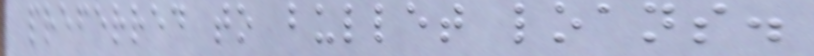preferred to bullet loans.
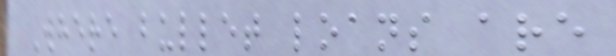Where bullet loans are
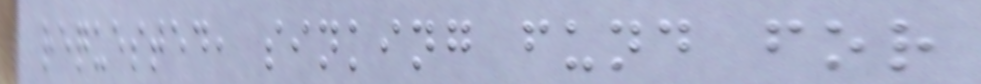requested, sinking fund for
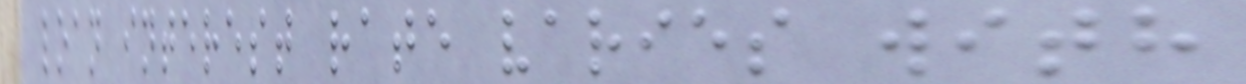loan interest rate varies with
